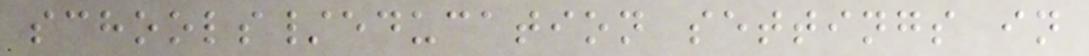schools/education settings in
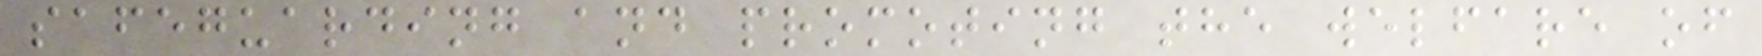safeguarding and promoting the welfare of
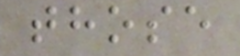those
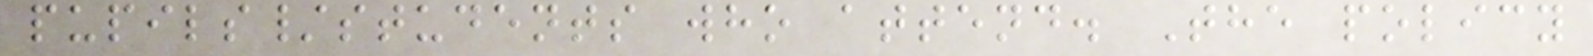pupils/students who attend. The policy
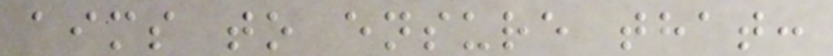aims to ensure that:
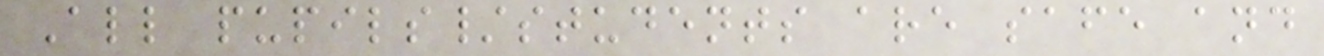All pupils/students are safe and
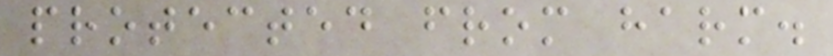protected from harm.
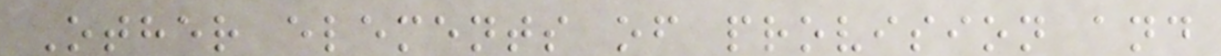Other elements of provision and
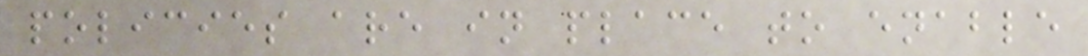policies are in place to enable
